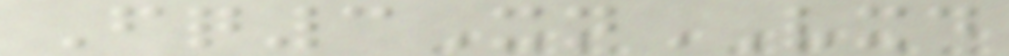Fq3XnVXD
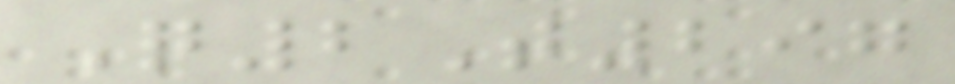Q2T297
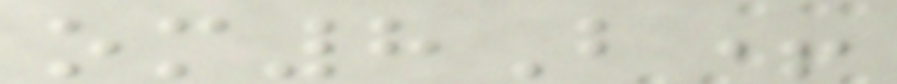om8B+
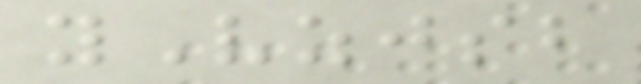yVzjsb
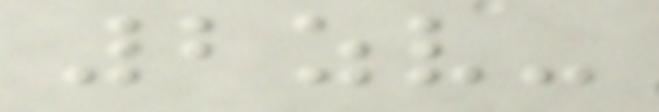2zv-
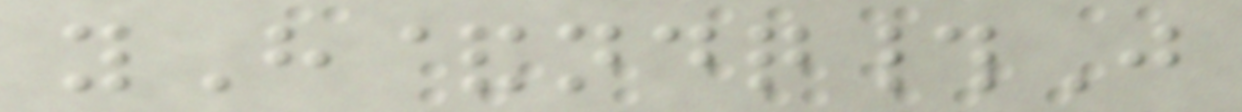yH&ndq#J
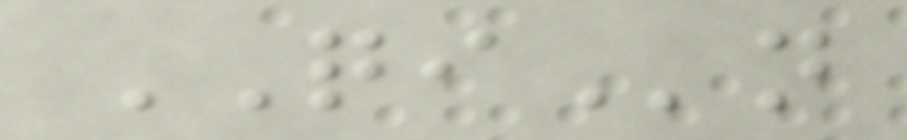QIn
